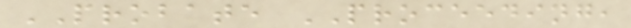PROBATE PROCEEDING,
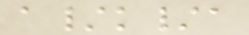a/k/a
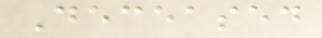Deceased
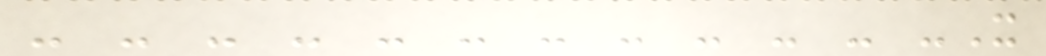- - - - - - - - - - - -X
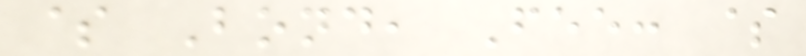$ Bond, Fee: $
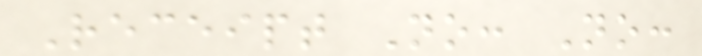Receipt No: No:
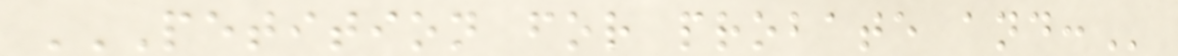PETITION FOR PROBATE AND:
